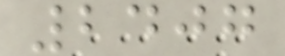2407
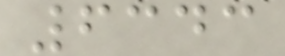6343
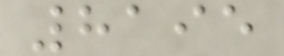8195
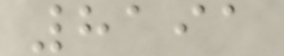8191
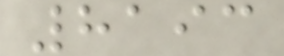8193
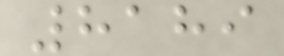8189
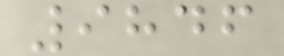9846
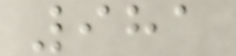981
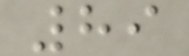89
